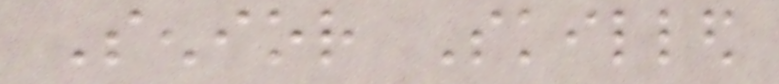Senior Skilled
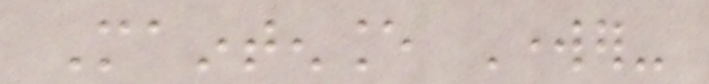Maintenance Worker-
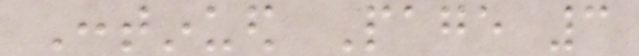Continued Page 3
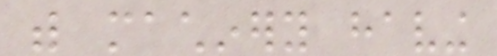with machinery having
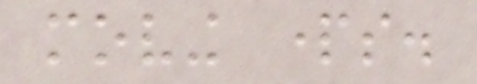moving parts.
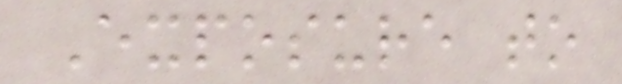Exposure to
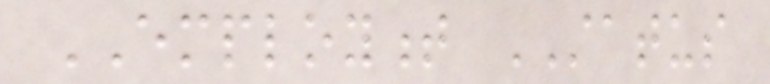EMPLOYMENT STATUS
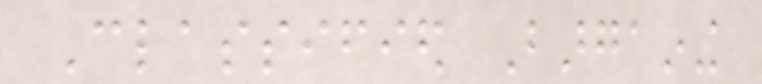Classified Bargaining
